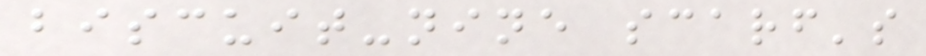biscuit-nine scarf's
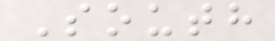South
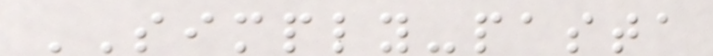SIMPLY-pasta
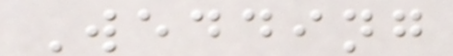Wedding
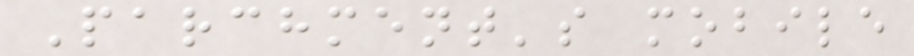Parchment's mobile
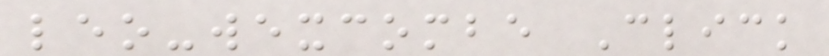leo-wexcombe Click
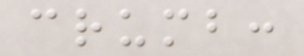crumb:
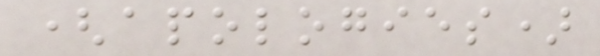(apologies)
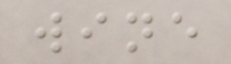wine
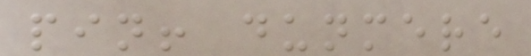pin! dunmere
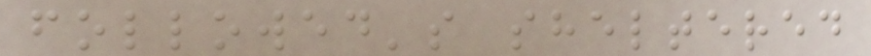followed's sheltered
